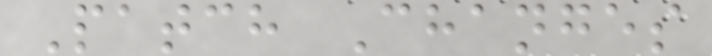Patch Changes
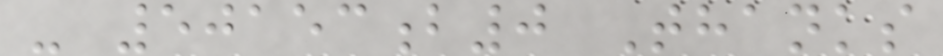- 50153b0 Thanks
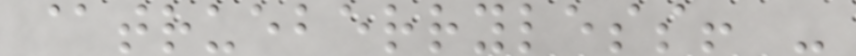@trueberryless! -
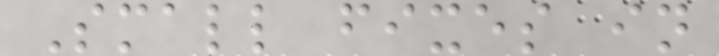Small fixes in
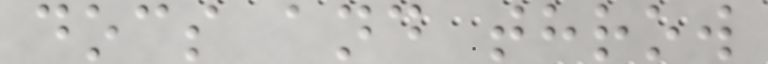docs and throw
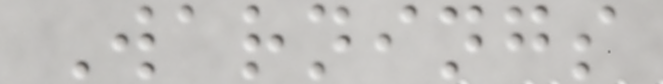Warnings
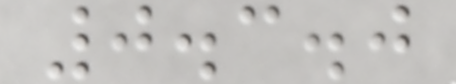0.3.0
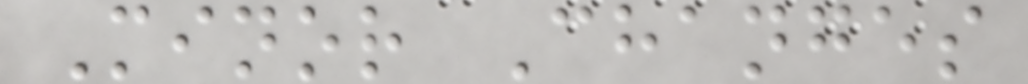Minor Changes
